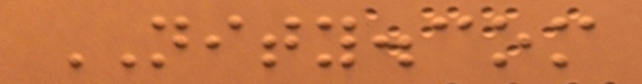NITY.com
